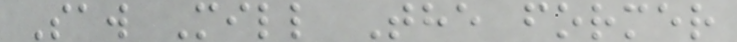Saw Mill The former
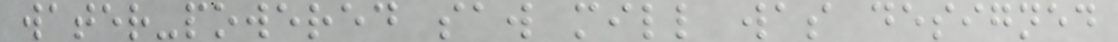water-powered saw mill was designed
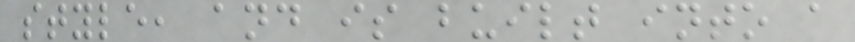style, and is built into a
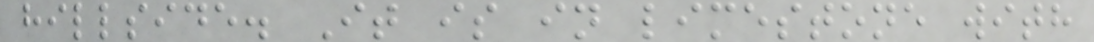hillside. It is in limestone with
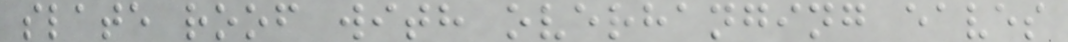slate roof with overhanging eaves
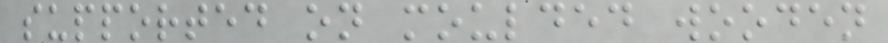supported on moulded wooden
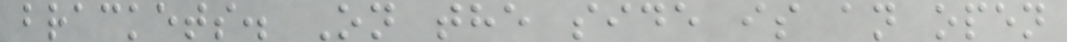brackets. On the side is an open
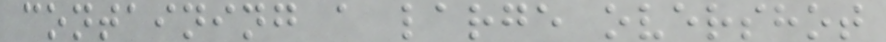containing a large overshot
